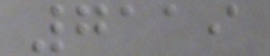7119
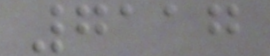7117
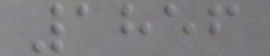1856
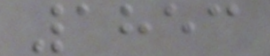1853
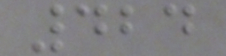424
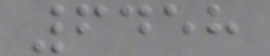6458
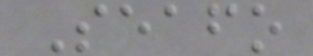Seafo
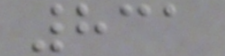831
